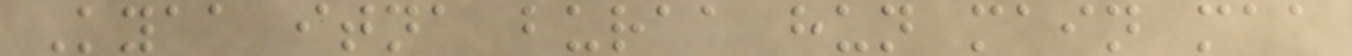Kyaa itna buraa hun main maa
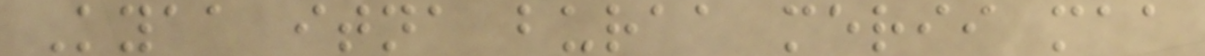Kyaa itna buraa merii maa
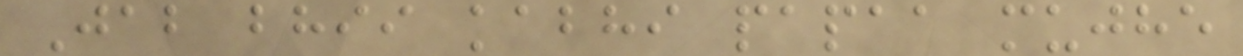Jab bhii kabhi papaa mujhe
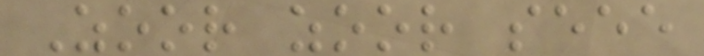Zoor zoor seee
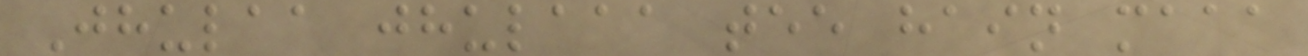Jhulaa jhulaaa tee hain maaa
